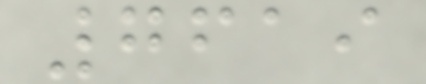7619
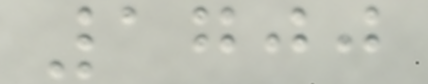1700
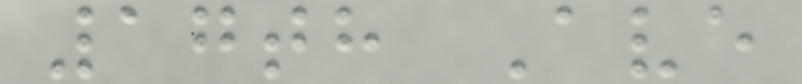17th Ave
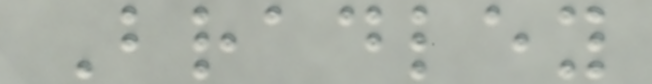Bradley
